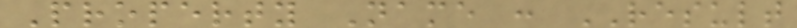Property Name : RESULT
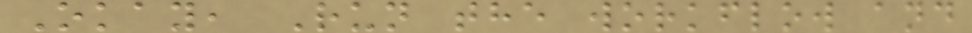Okay, Run the workflow and
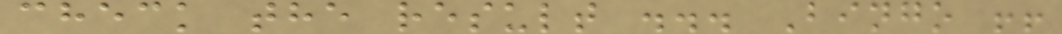check the result ... Bingo !!
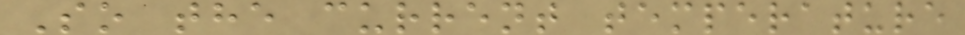So the current temperature
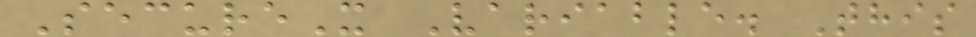SecureX Variable. This
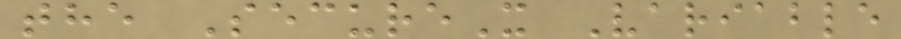the SecureX Variable
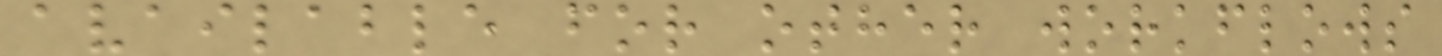available for other workflows
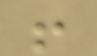!
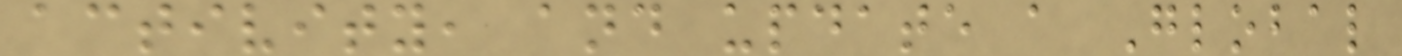activity, and update a Global
